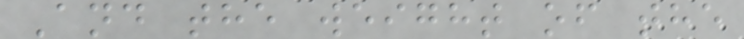And the weight of the
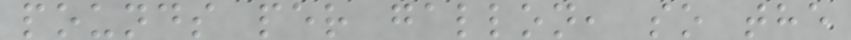pounds per gallon, so the
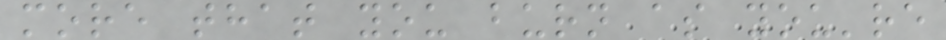more that you burn as you're
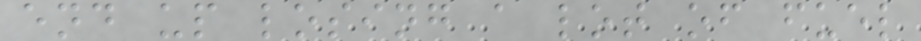end up losing a lot of fuel
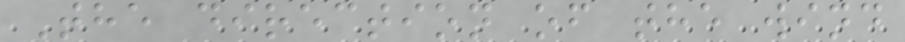The direction of the wind
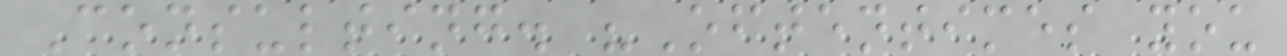Consulting. "Oftentimes you
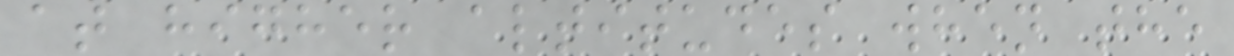at higher altitudes when the
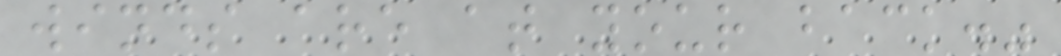winds are at your back."
